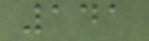141
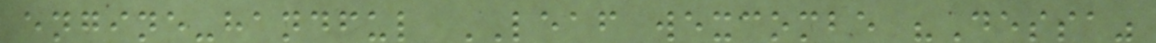engine-handful LEAF wexcombe "Dessa"
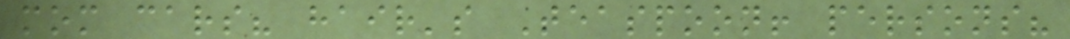mom cars? hair's Teaspoon! persons?
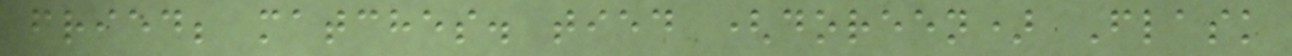fried; matches. tied (doreen) Flask
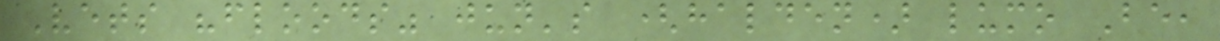Vets "floods" jun's (halden) lumo Be,
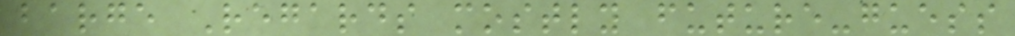barge Regards mostly future-guess
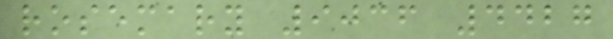rosemary 9036 4427
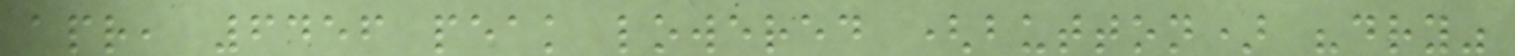apr, 6456 peak lowered (button) "dry"
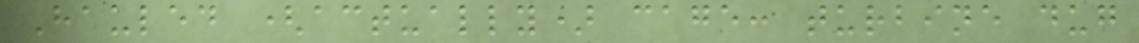Hauled (actually) cage: turbine dug
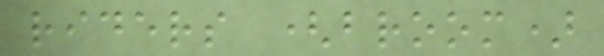riders (broom)
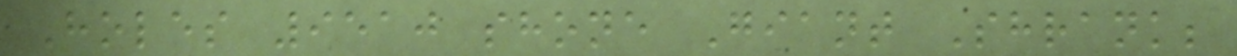Holes 9510 shone Giant Shrank;
